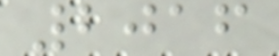2016
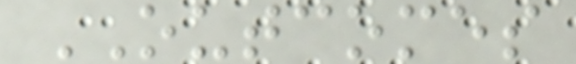OUTCOMES
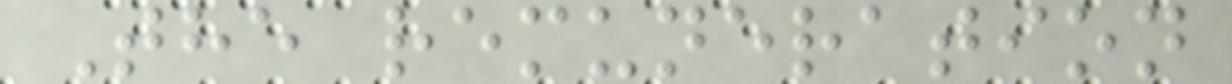The remuneration
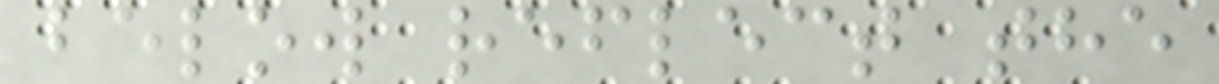below reflect the
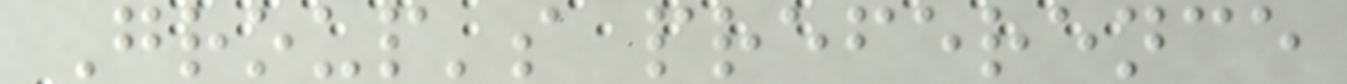Group's preference
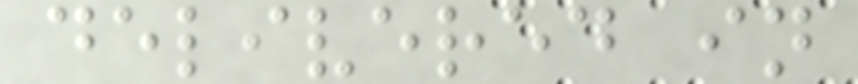delivered in
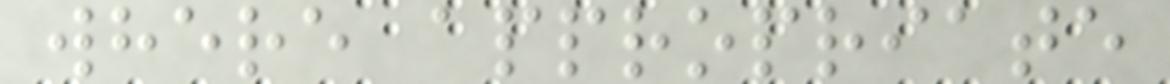where appropriate
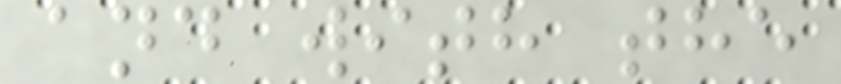and with the
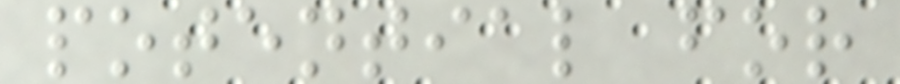potential for
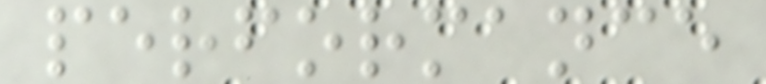performance
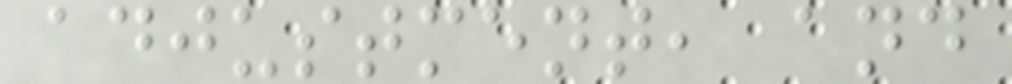adjustment, and
